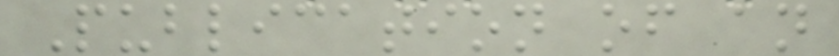Publication of an
